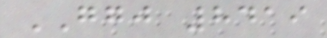GGJ 8419
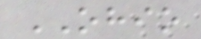OHIO
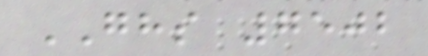GHS 7502
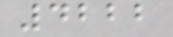4222
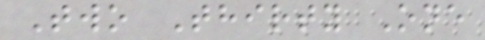Two Thirty One
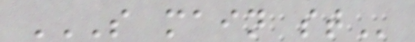S MAIN ST
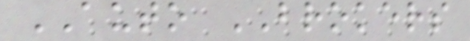AUTO BROKERS
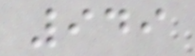949
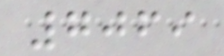7069
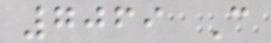7069 C
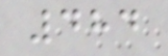484
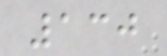130
